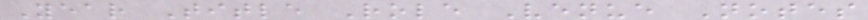Year Title Role Venue Notes
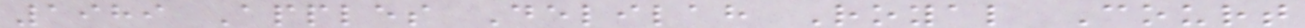1989 Apples Delilah Royal Court
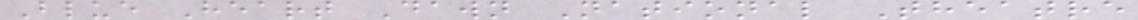Blue Heart Dawn National Theatre
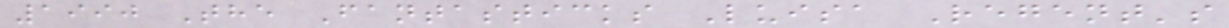1990 The Fantasticks Luisa Regent's
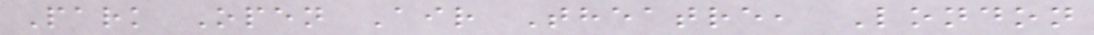Park Open Air Theatre, London
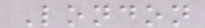London
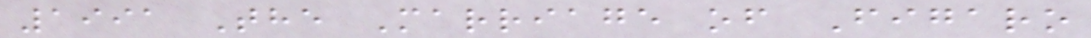1991 The Marriage of Figaro
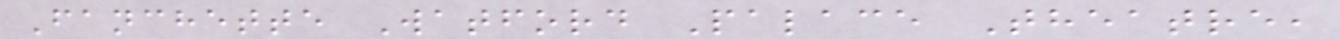Fanchette Watford Palace Theatre,
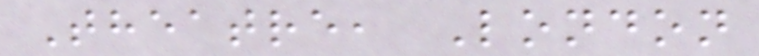Theatre, London
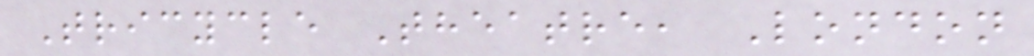Tricycle Theatre, London
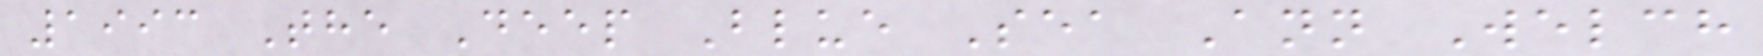1993 The Deep Blue Sea Ann Welch
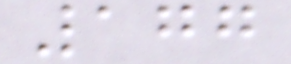177
